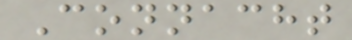Connacht
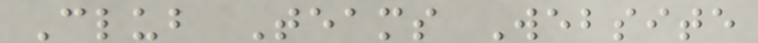Club Teams Website
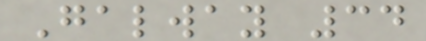Galway 34
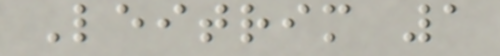Leitrim 1
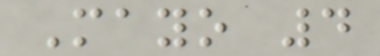Mayo 4
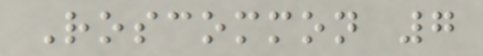Roscommon 7
